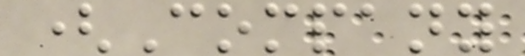(Company
